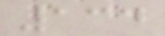134
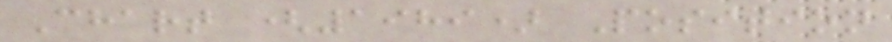Chart (1989) Position
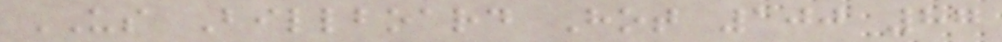US Billboard Hot 100 87
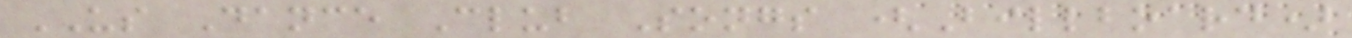US Dance Club Songs (Billboard)
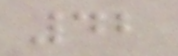42
